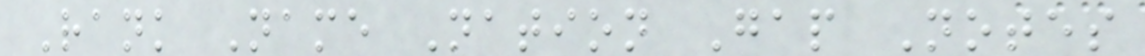Rank Name Nation Gap Notes
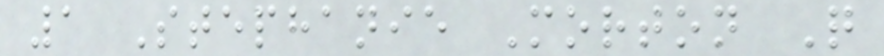1 Stephanie Morton Q
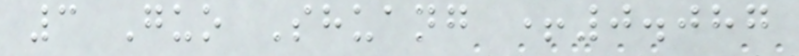3 Guo Shuang +0.087
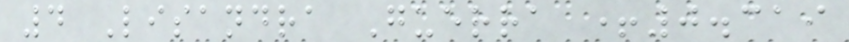4 Lisandra Guerra +0.319
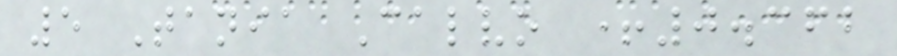5 Tania Calvo +0.362
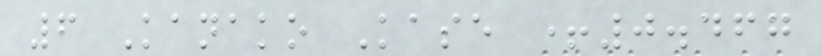6 Kanako Kase +0.467
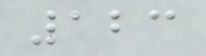123
